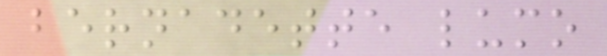bernadette lumo
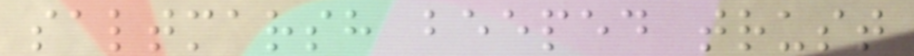saltmarsh beeped trust
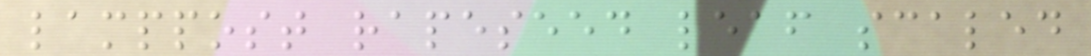lamppost rapeseed leaf scaled
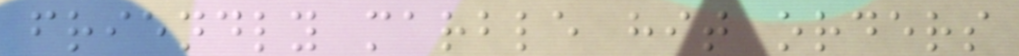friendly marble hit orders
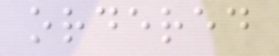ordered
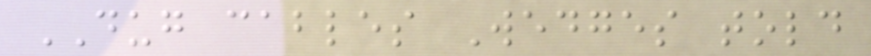DUG cables Wedges told
